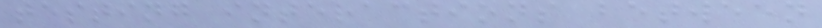testing interactions between
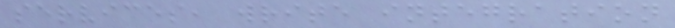services, write integration
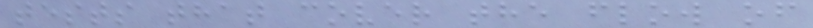tests that cover the flow of
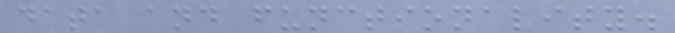data and functionality.
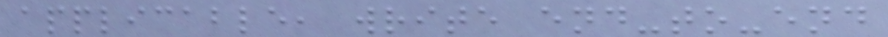applicable, write end-to-end
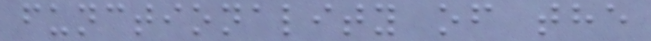functionality of the
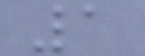1
